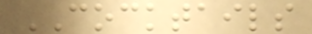COCKTAILS
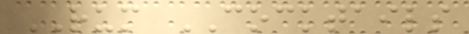RUM COCKTAILS
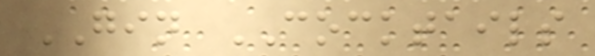GIN COCKTAILS
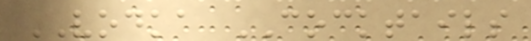VODKA COCKTAILS
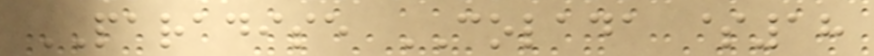PARADISE COLADA $18
